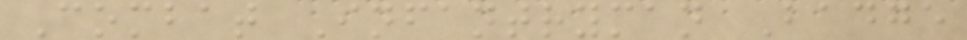Combat Infantryman Badge
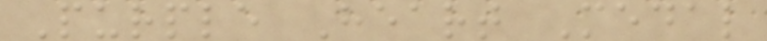Purple Heart Medal
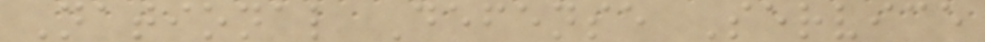National Defense Service
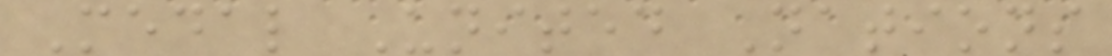Medal United Nations
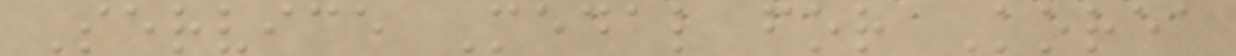Service Medal for Korea
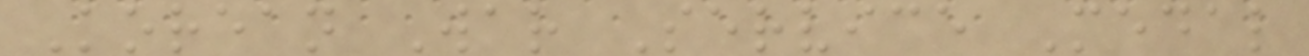Korean War Service Medal
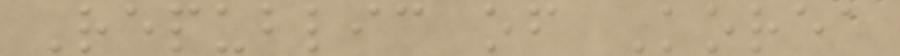Republic of Korea
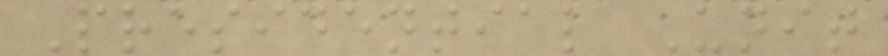Presidential Unit
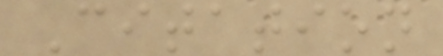Citation
